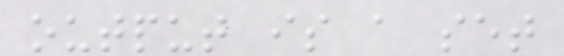output is a set
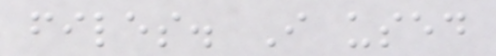files. I used
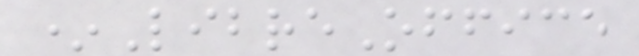*LibreOffice
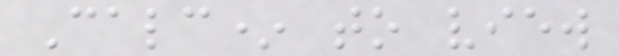Calc* to view
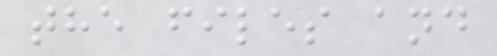the files and
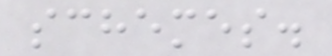schemes.
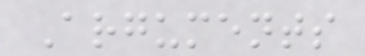Arguments
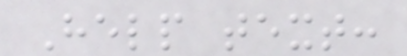Help text:
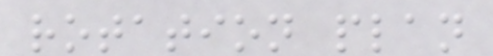rotation plan
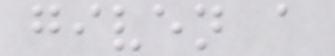given a
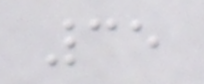35
